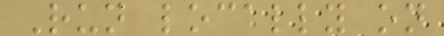Run locally on
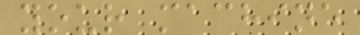your machine
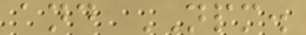and NPM.
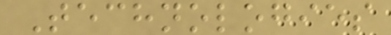Technologies
